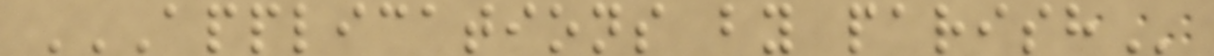APPLICATIONS BY PARISH
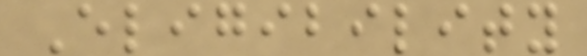Eligibility
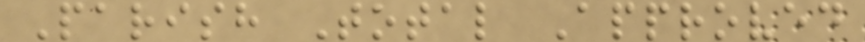Parish Total Approved
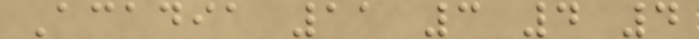Acadia 11 3 4 4
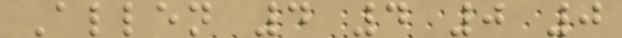Allen 4 4 0 0
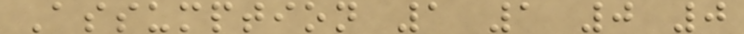Assumption 1 1 0 0
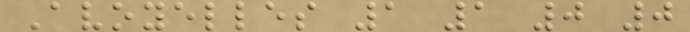Avoyelles 1 1 0 0
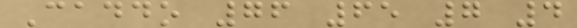Caddo 76 65 7 4
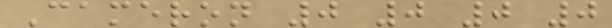Cameron 0 0 0 0
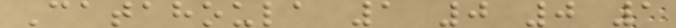Catahoula 1 0 0 1
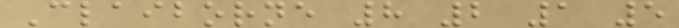Claiborne 8 2 1 5
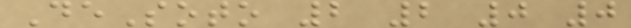DeSoto 2 2 0 0
